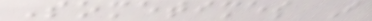Sometimes I
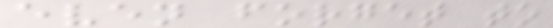even forget to
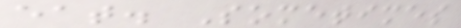eat. Sometimes
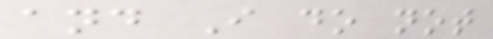and I do not
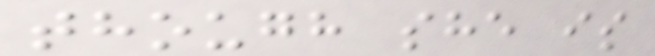though she is
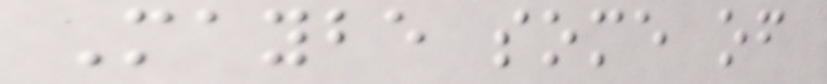Maybe some of
